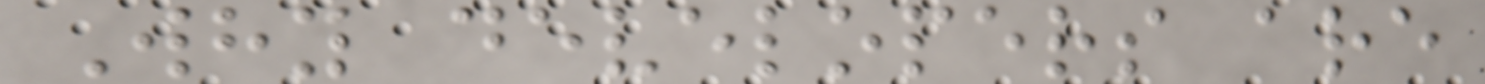Why developers are
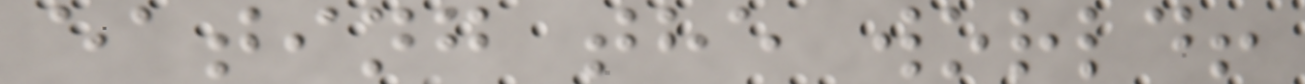eating the world!
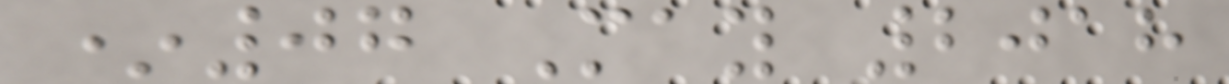*07 May 2018
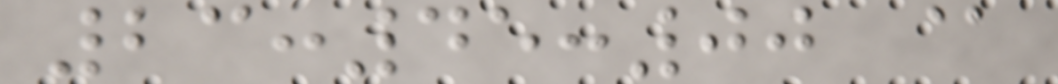23:45:00 @
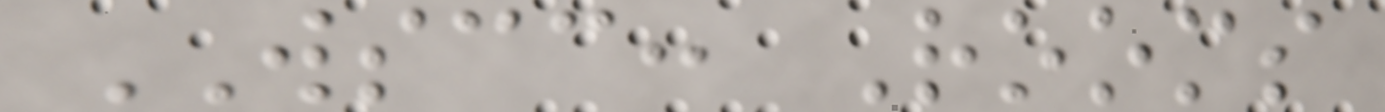WSCC: Rooms
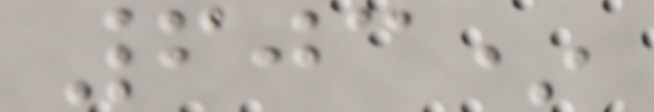603*
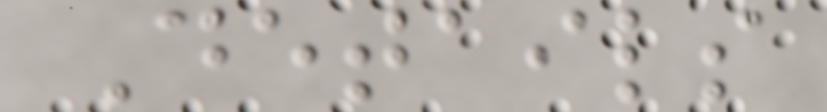Details
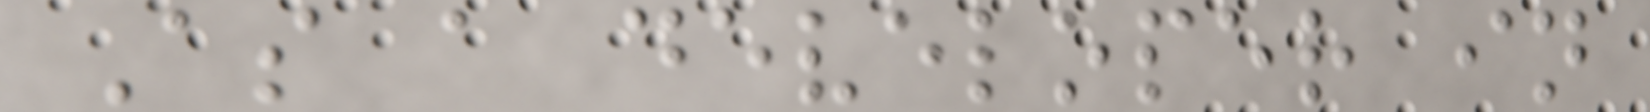As a developer in
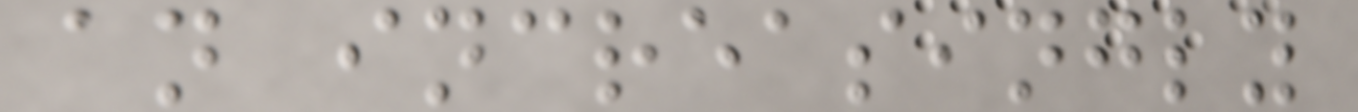an increasingly
